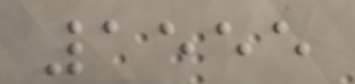1555
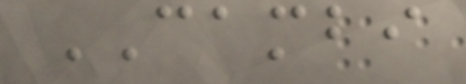CAMBI
